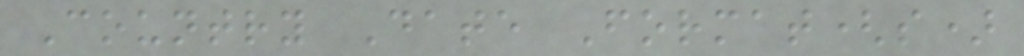Country Date Format(s)
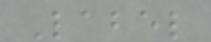Label
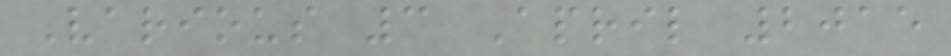Various 3 April 2015
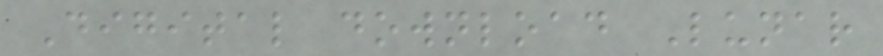Digital download Lunar
